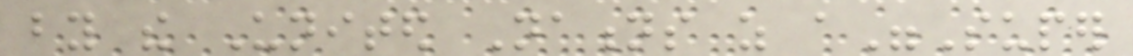by the United Nations as a"Super
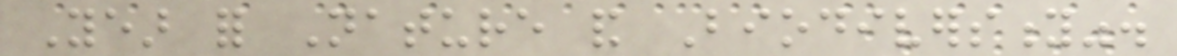Year for Nature and Biodiversity".
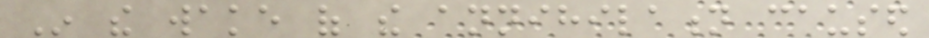In the wake of the annihilation caused
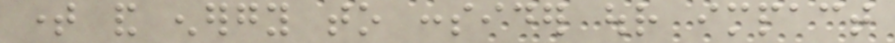time and energy to consider our impact
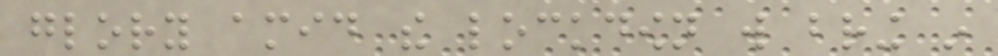glory amid the lockdown will bring in
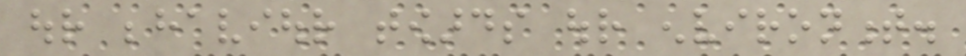our behaviour towards our environment.
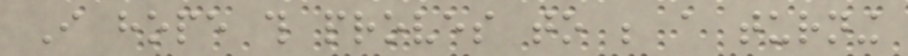I hope this proves to be a turning
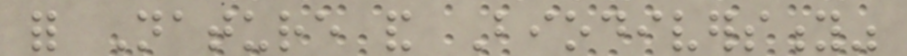for Nature and Biodiversity"
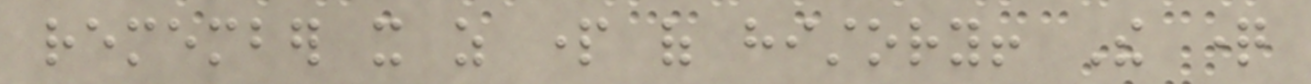remember it as part of history! The question
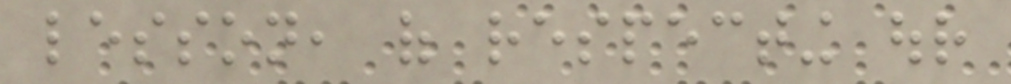lesson, of respecting our
